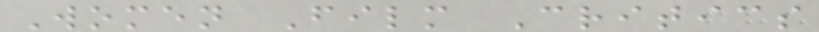Women Film Critics
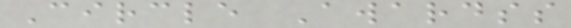Circle Awardss
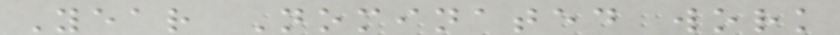Year Nominated work
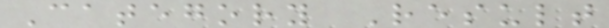Category Result
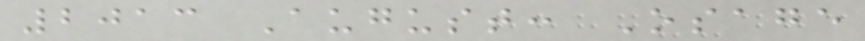2013 August: Osage
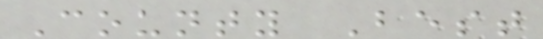County Best
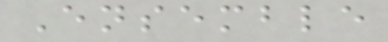Ensemble
